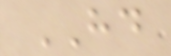HD
